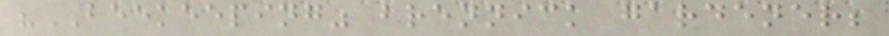"BEEKEEPING" brennick gardener;
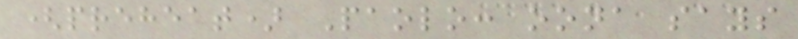(preheat) Paolo: oona says
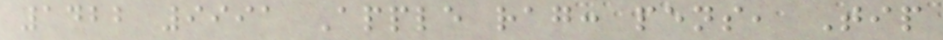1422 9991 Apple rag: pens, Tip
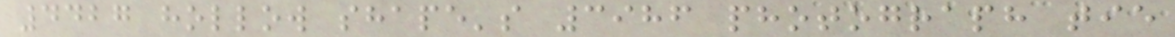4427 hollow shape's 3986 photograph tie
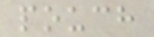pouch
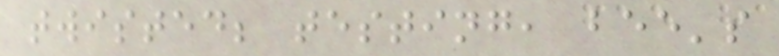twisted; testing, bee's
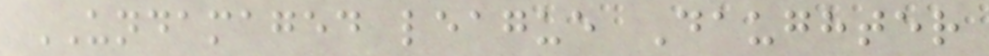UNDAMAGED league Daughter
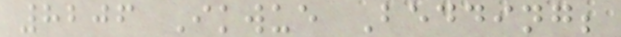8206 Ikwue Bedding;
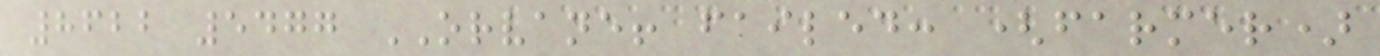8622 5477 ORVANE! failed: (farmer)
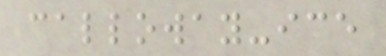calloway-ice
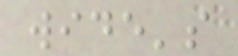wide's
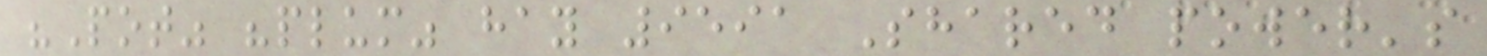"Pot" "plum" hay 9591 Shared power's
